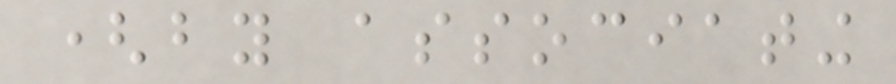(by associating
